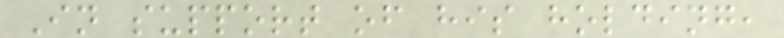In support of his holding,
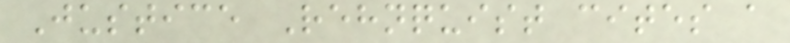Justice Rehnquist cites a
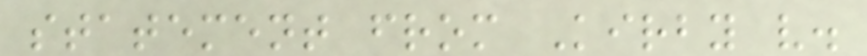statement from Kirby v.
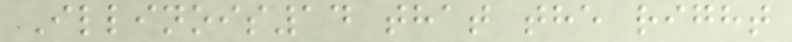Illinois14 that the right
